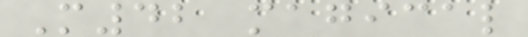M42 magical
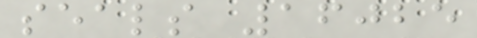seals 16025
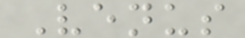Venus
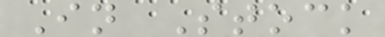In Stock
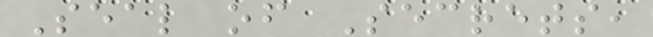Seal of Secrets,
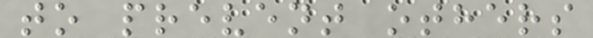to prevent others
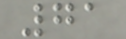71
